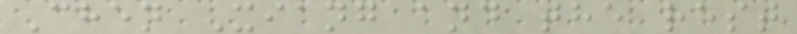Chen Xiang and the rest
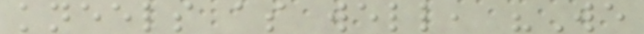kneels as well, "We
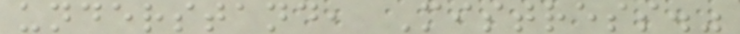understand, Mistress."
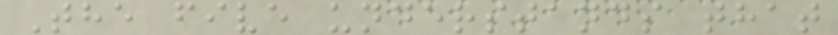The five understands that
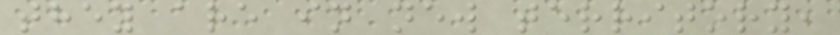they are in new territory,
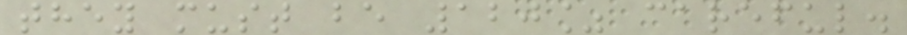they must be 120% careful.
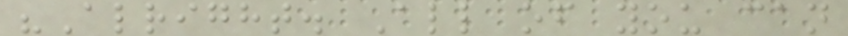"Alright. All of you can
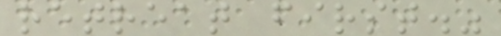retreat first."
